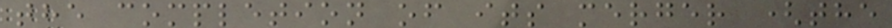the completion of its merger (the
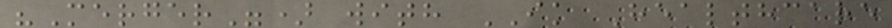"Merger") with IK Healthcare
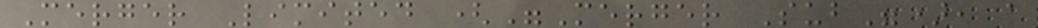Merger Limited ("Merger Sub"), a
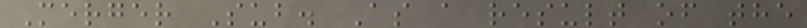Merger Sub. As a result of the
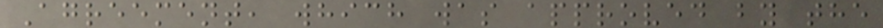Agreement, which was approved by the
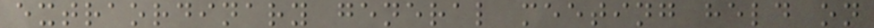extraordinary general meeting held on
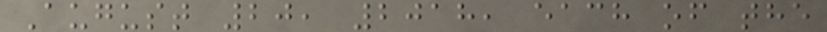August 20, 2018, each of the
